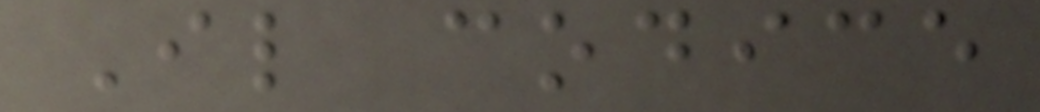Il codice
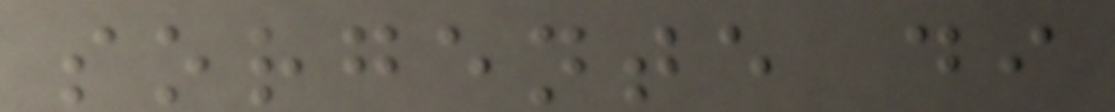sorgente di
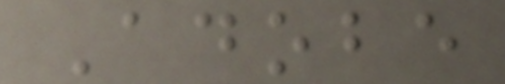Adobe
